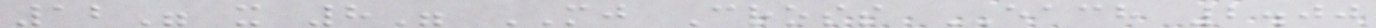12" x 8" MJ Cross EACH 2.00
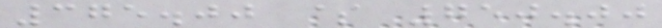375.00 $ 750.00
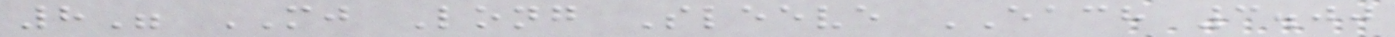8" MJ Long Sleeve EACH 3.00
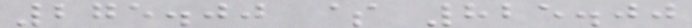275.00 $ 825.00
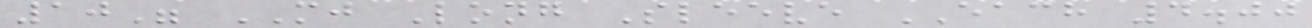10" MJ Long Sleeve EACH 4.00
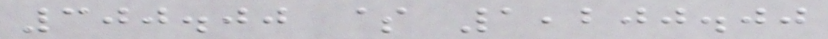300.00 $ 1,200.00
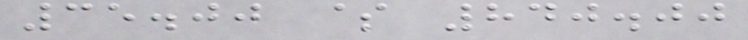35.00 $ 840.00
